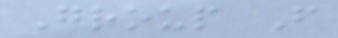Group F
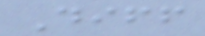Diff
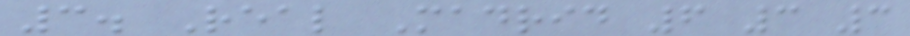3. Real Madrid 6 3 3
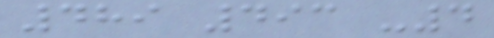489 493 -4
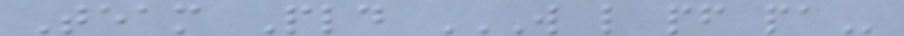Team Pld W L PF PA
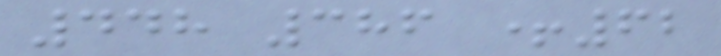448 386 +62
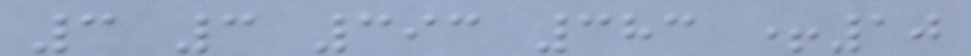3 3 393 383 +10
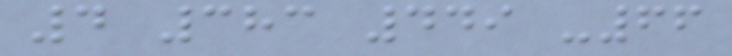4 383 449 -66
